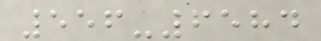556-6584
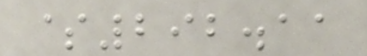$292.11
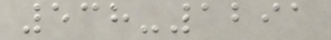538-1291
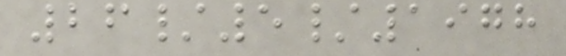26/5/1978
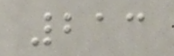213
